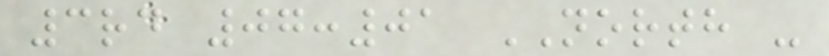3rd 07:01 NORTH -
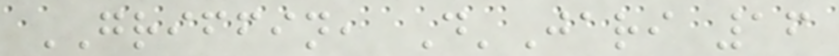GRIFFIN, D'Jari 16
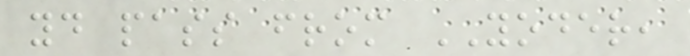yd pass from YODER,
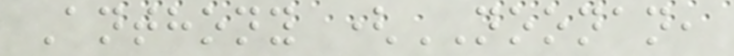Anthony (NOONAN,
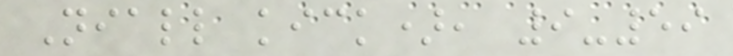Niall kick), 9-59
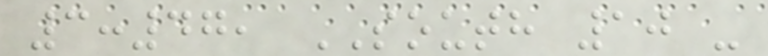3:47, SOUTH 10 -
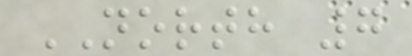NORTH 7
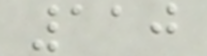110
